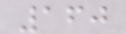160
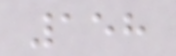158
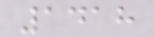1418
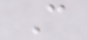C
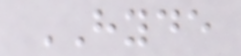HYDE
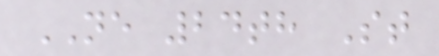NE 24th St
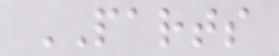PARTS
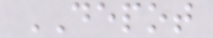DEPOT
